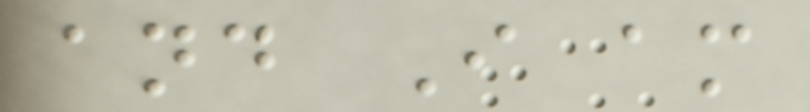and I am
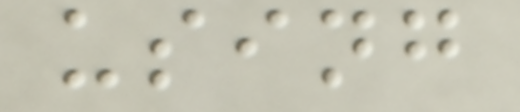using
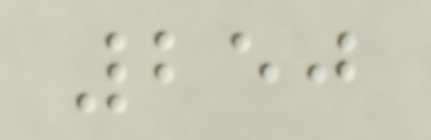250
